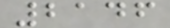2146
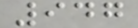947
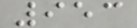953
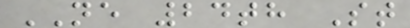NE 24th St
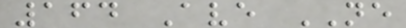164 Ave NE
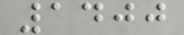1400
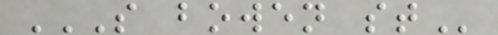S BOWEN ST
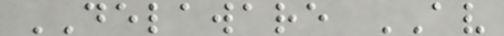DELAWARE AV
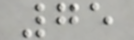75
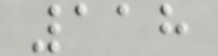118
